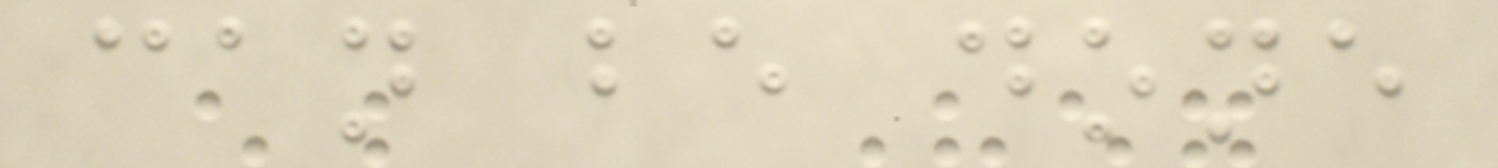can be done
